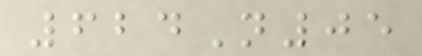624N05
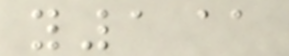y1@
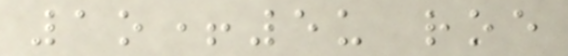1o+5u roe
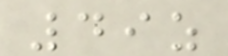49z
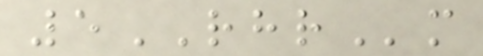5RHRm
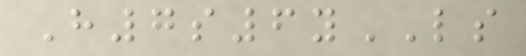H7s6yLS
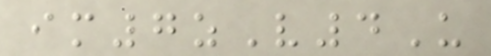im7zV4U
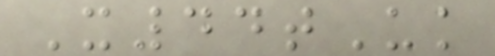X44tUk
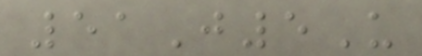51J5U
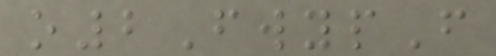o2FwypF
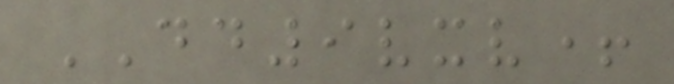DD9vxv+
